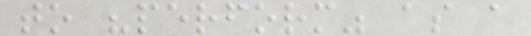to "perform" as a
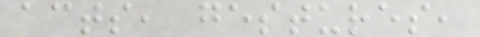acts, gestures,
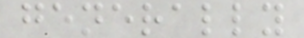generally
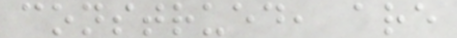construed, are
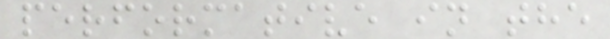performative in the
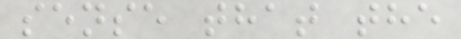sense that the
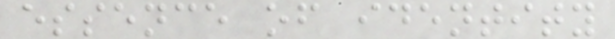essence of identity
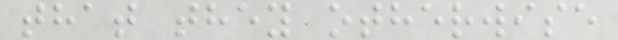that they otherwise
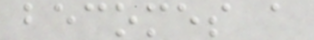becomes a
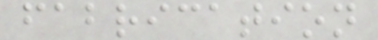fabrication
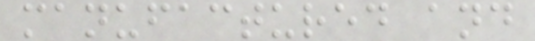manufactured and
